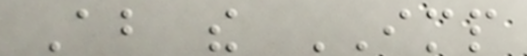About the IMP
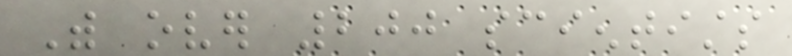With over 200 scientists
